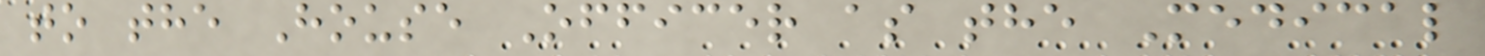to the House Officer as the Medical
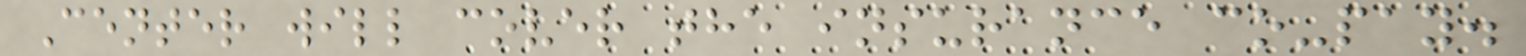Center will cover the insurance co-pay.
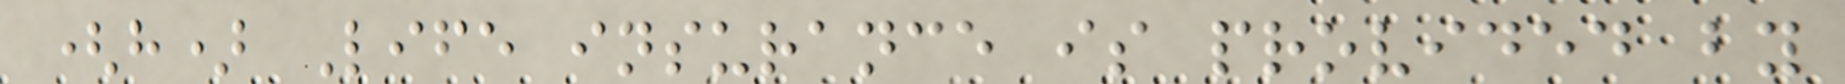(h) Life insurance is provided by
